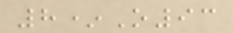8*O93
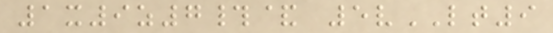1x9z7#& 5vLT9
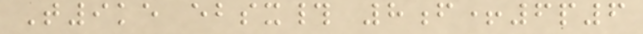T9ke ebsx# 8f+6p6
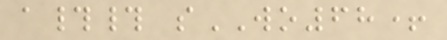a## sWO68+
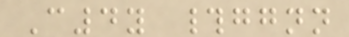C4y #ggnn
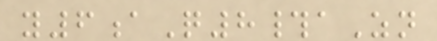y6aQ8#aZn
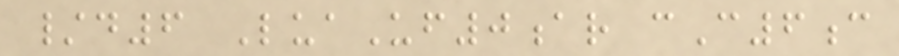/d6 LuaUf0ar cC6c
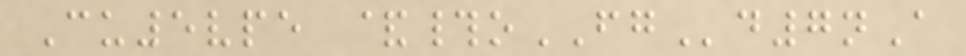Cu5vpe &#oFGd7nA
